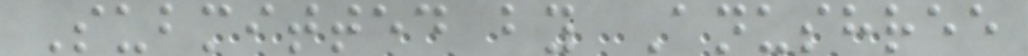Submitted by Anushree
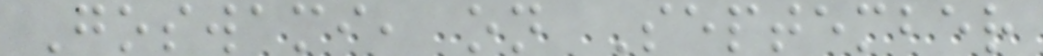Goswami, on September
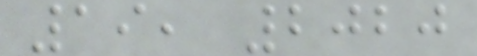19, 2020
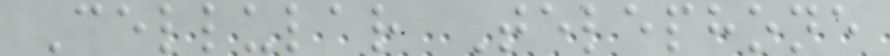Cellular Telephone
